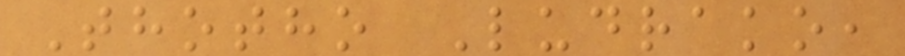Thotho Ludrako,
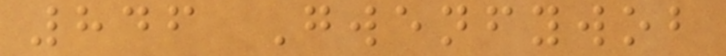846 Gwenfywob
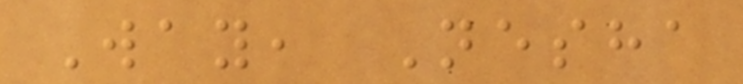Way, Nesha
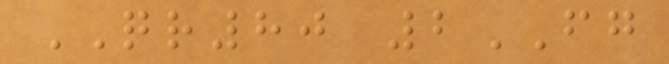QR80 2FG
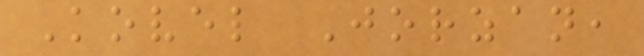Kovel Jorzan,
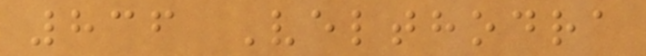836 Velthodra
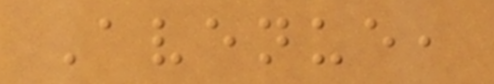Avenue,
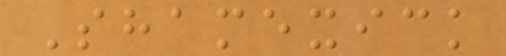Shamexick
